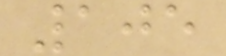105
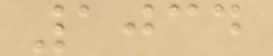1034
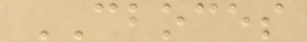CBOCES
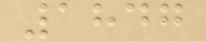1847
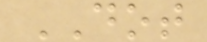DOT
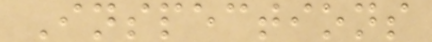Inspections
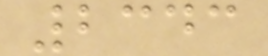2343
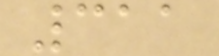311
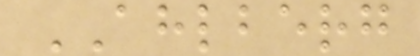AHLBERG
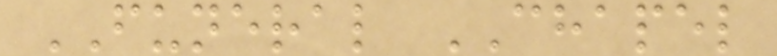FUNERAL CHAPEL
